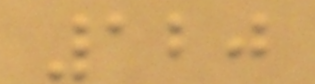120
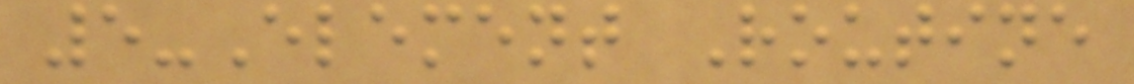5-Element Routine
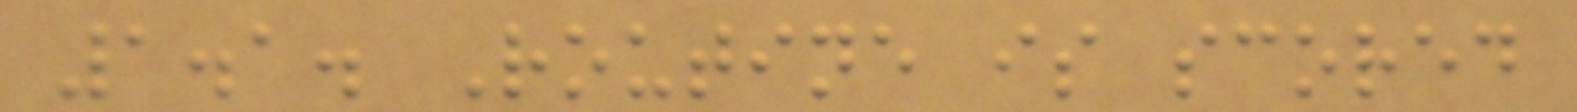1.1. Routine is scored
